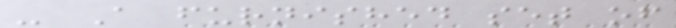- A furnished set of
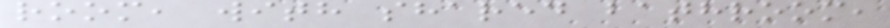room, with shared bathroom,
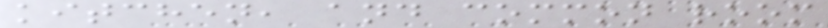kitchen, and common room
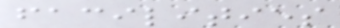facilities
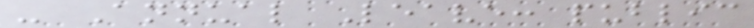- Annual Leave: public
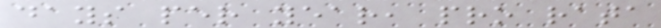days per year, pro rata
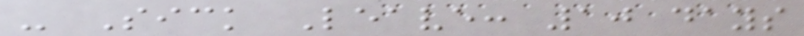- Sick Leave: 10 days
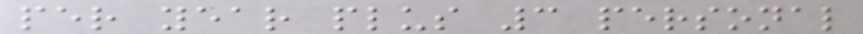per year plus 3 personal
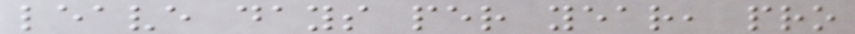leave days per year, pro
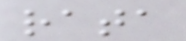rata
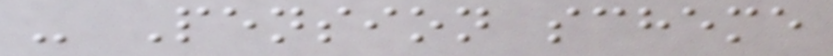- Pension scheme
